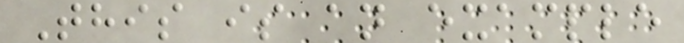This is an example
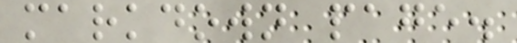markdown page.
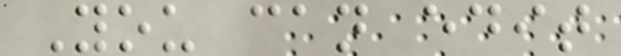You can edit
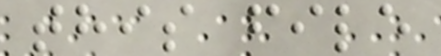this file
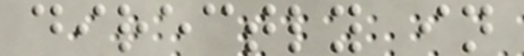directly in
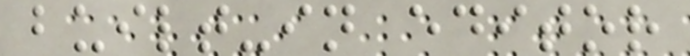built-in editor
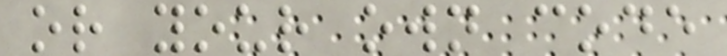or your own code
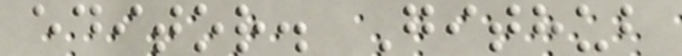editor. Github
